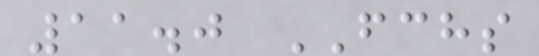11.0 FCHS
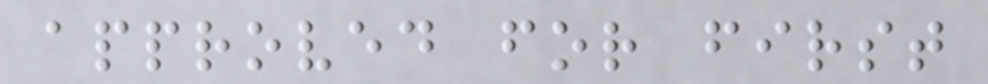approved for first
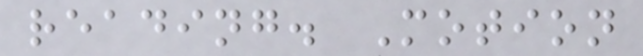reading. Motion
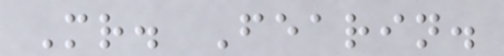Mr. Fearin.
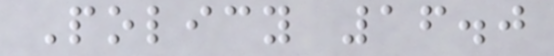Policy 16.0
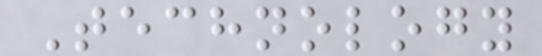Technology
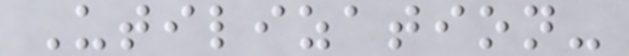Utilization-
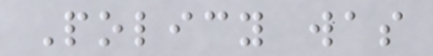Policy was
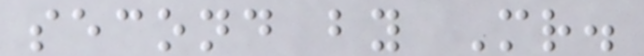second by Mr.
